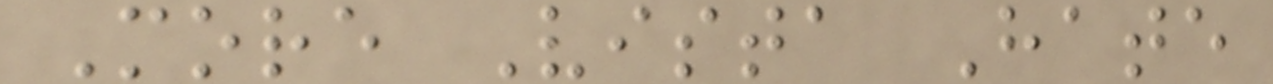More Vista Hate
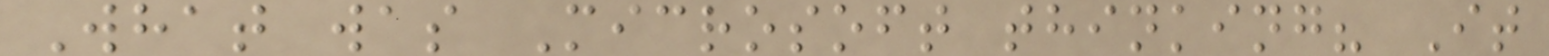What was Microsoft thinking? It
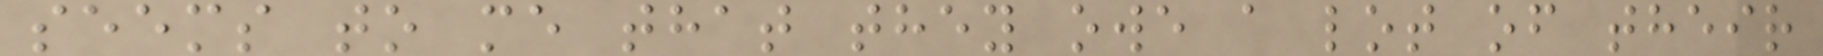seems to me that they owe a lot of their
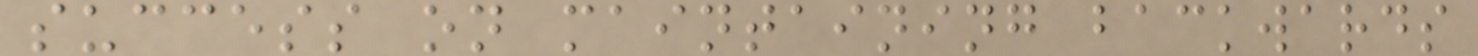success on maintaining backwards
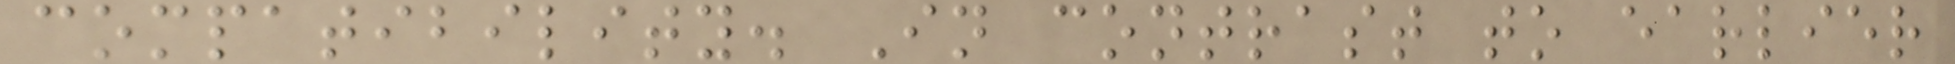compatibility. In contrast to earlier
